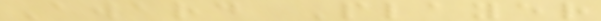Award Player
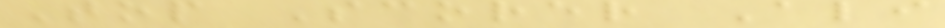Top Scorer Ali
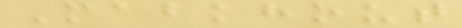Mabkhout
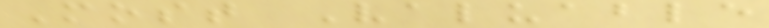Most Valuable
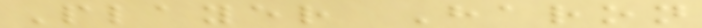Player Haron
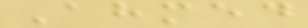Ahmed
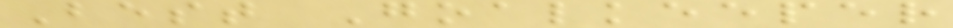Best Goalkeeper
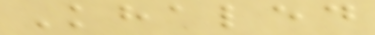Khaled
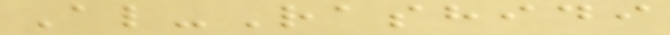Al-Rashidi
